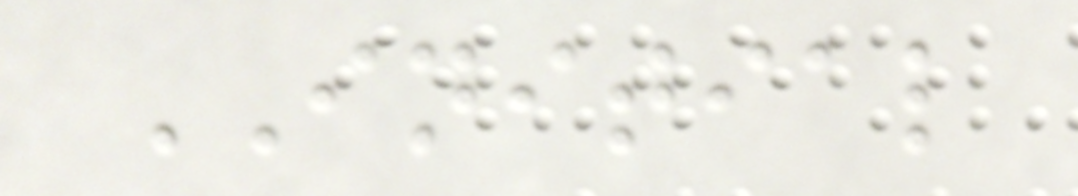INITIAL
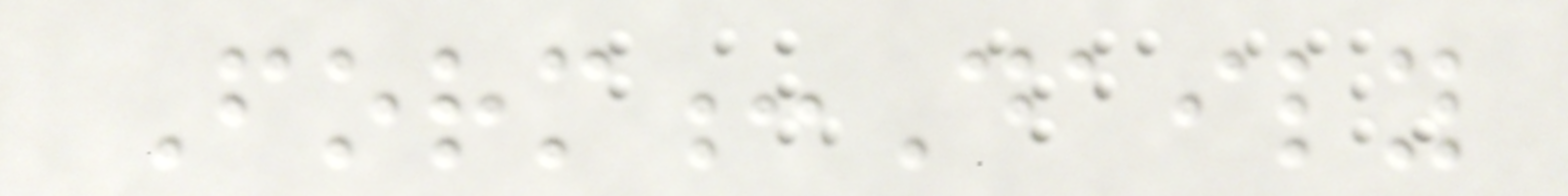Form:Daily
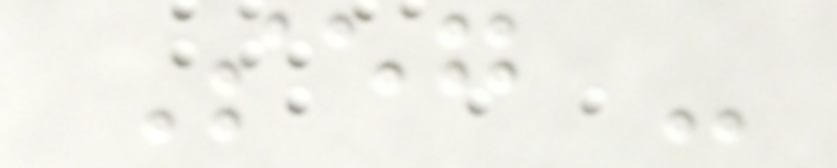Seg -
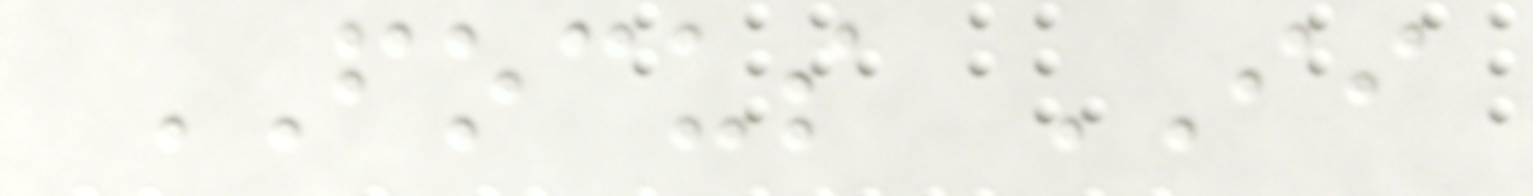FOCUS II
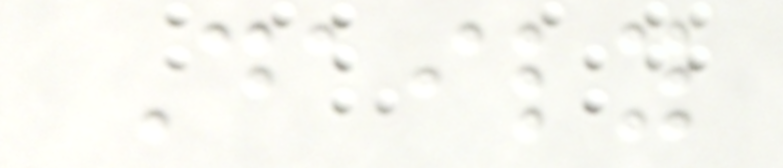Daily
